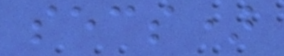secs)
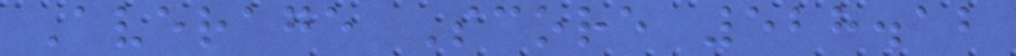Average Score 528.12
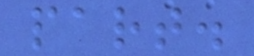part.
